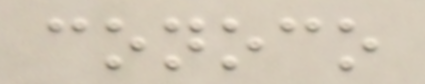conoco
